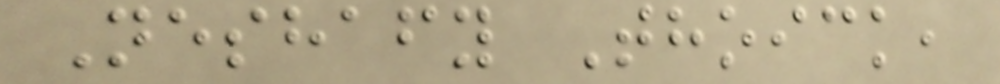Neshafy Thoick,
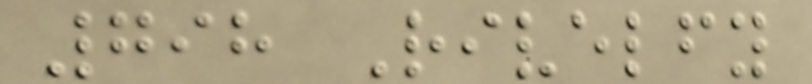798 Rivelfy
